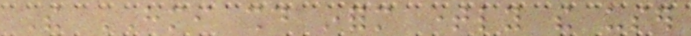The HMI should inform timely the user
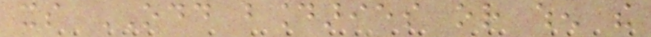its ODD boundaries or when the
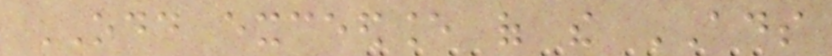ODD exceedance of the ADS
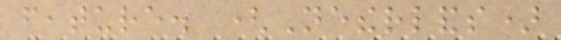feature. (Netherlands)
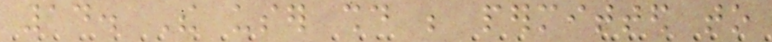14. The user should be permitted to
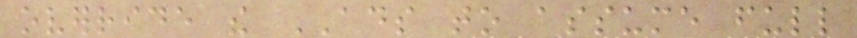override the ADS to assume full
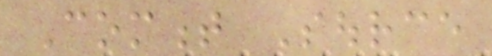Comment Source
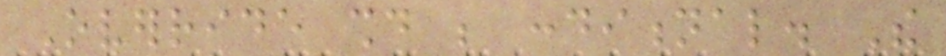Override should be conditional. The
